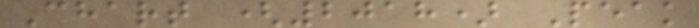Chart (2018) Peak
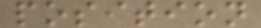position
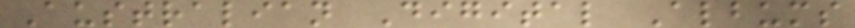Australian Digital Albums
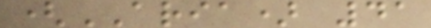(ARIA) 41
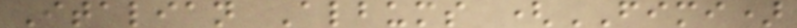Italian Albums (FIMI)
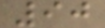90
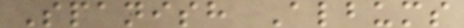Spanish Albums
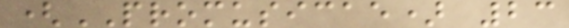(PROMUSICAE) 23
